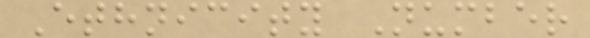Ethnicity Number
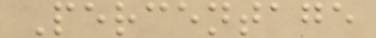Percentage
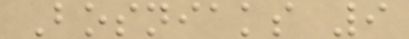Bosniaks 9
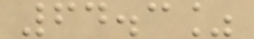64.3%
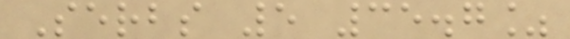Serbs 5 35.7%
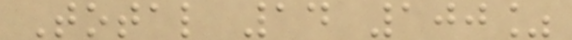Total 14 100%
